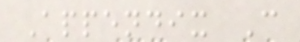Appendix C
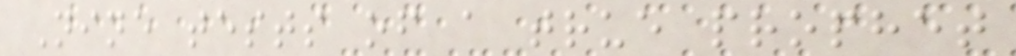Nine tests of a true prophet
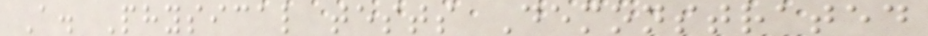A. Physical tests Demonstrated
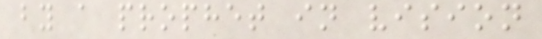by a prophet in vision
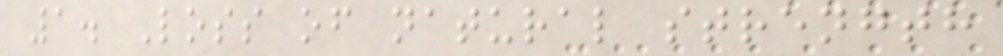1. Loss of natural strength
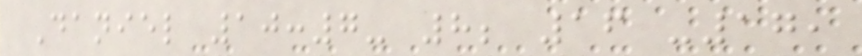Daniel 10:7- 8; 16 -17,
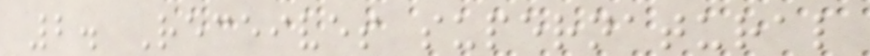2. Receives supernatural
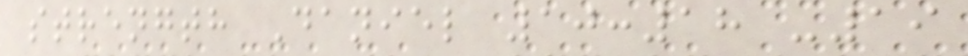strength Daniel 10:18 -19
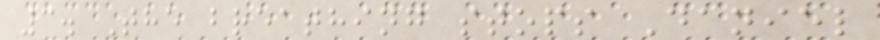3. The breathing stops Daniel
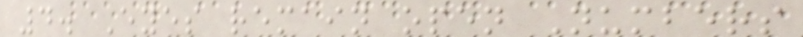4. Eyes remain open Numbers
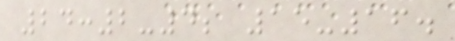24:2-4; 15-16.
